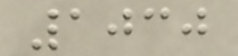1030
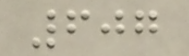607
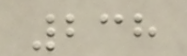238
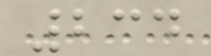234
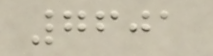7601
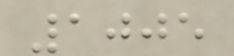1005
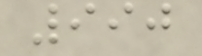990
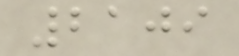2109
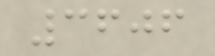3606
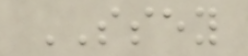SSEY
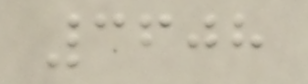3608
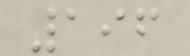196
